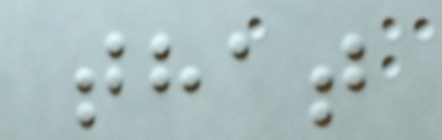that
